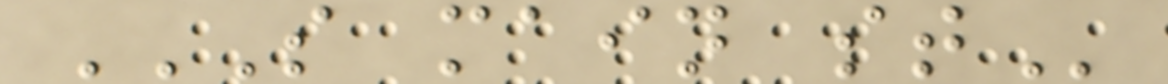S MAIN ST
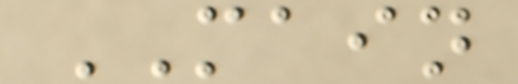MAIN
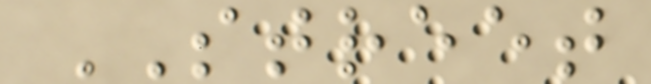STREET
